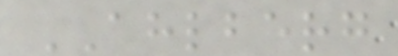AHLBERG
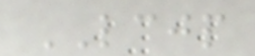LCJP
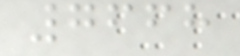7668
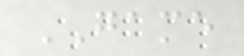GAME
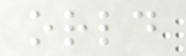orld
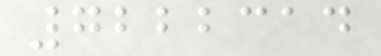7222314
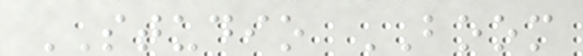STUDIO BOOM
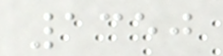1350
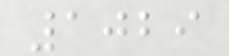1029
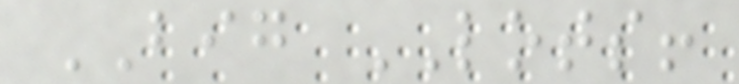BIG LOTS!
